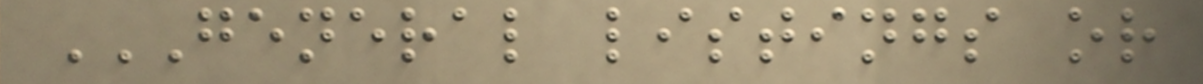GENERAL LISTINGS OR
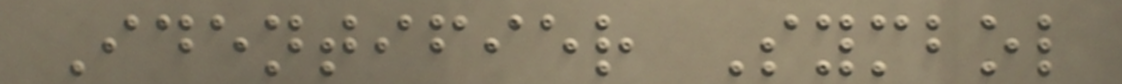Identifier Symbol
